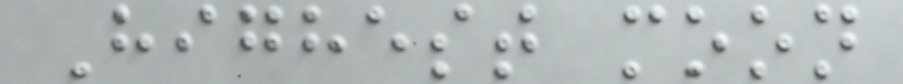Highest moon
